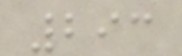293
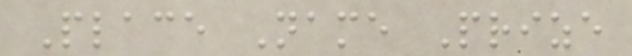Place Name Prize
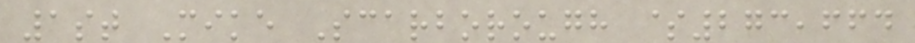1st Mike Scarborough $273,664
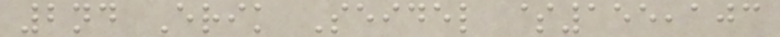2nd Erik Seidel $155,103
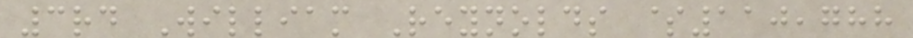3rd William Reynolds $110,788
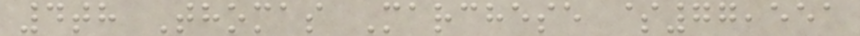4th Thomas Marchese $77,551
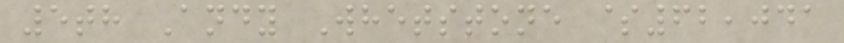5th Andy Whetstone $62,041
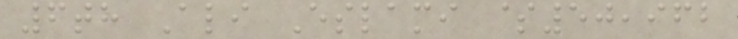6th Ali Eslami $50,962
